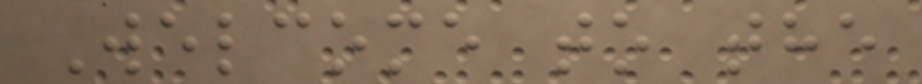Welcome to the
